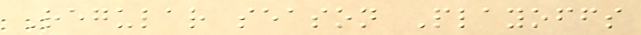Regular season Playoffs
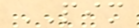PIM
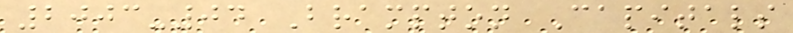2003-04 Brampton Capitals
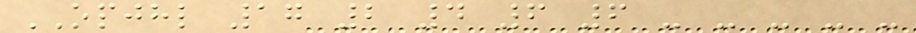OPJHL 17 2 4 6 6 - - - - -
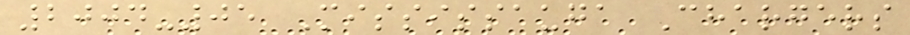2004-05 Mississauga Chargers
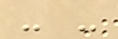- -
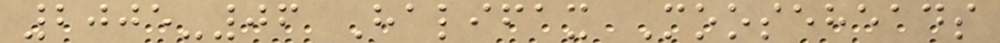2005-06 Halifax Mooseheads
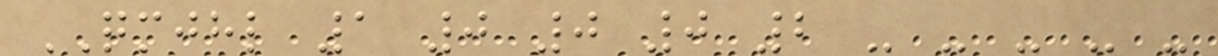QMJHL 1 0 0 0 2 - - - - -
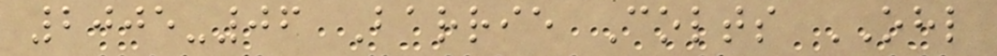2005-06 Barrie Colts OHL
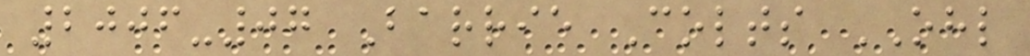2006-07 Barrie Colts OHL
